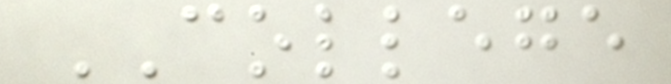COLLEGE
